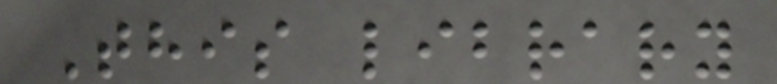This library
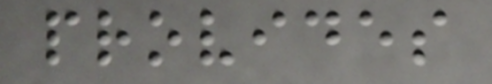provides
